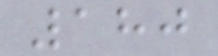180
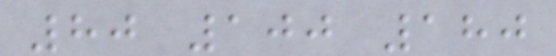80 100 180
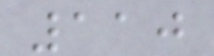110
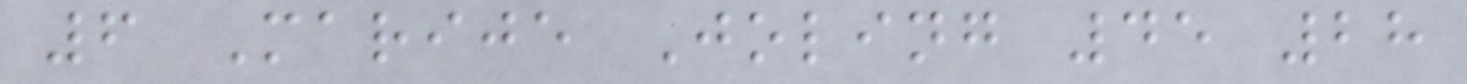6 Marije Joling 45 28
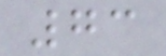73
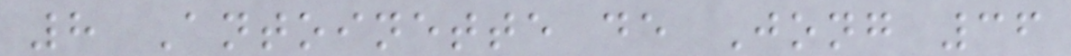8 Antoinette de Jong 36
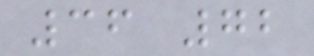36 72
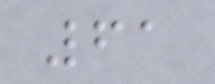61
